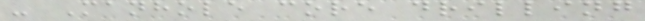- Manhole core drilling
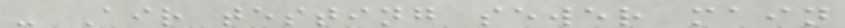- Air testing sewer main
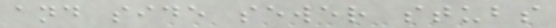and side sewer stubs
